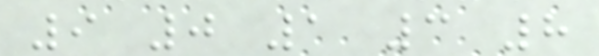9 0 1 3 8
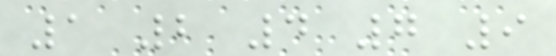1 2 4 7 9
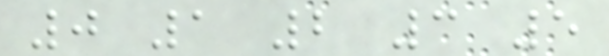0 1 2 3 5
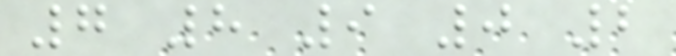7 8 9 0 2
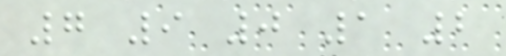7 9 0 1 2
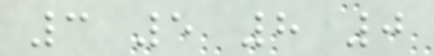3 5 8 0
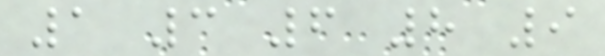1 3 6 8 9
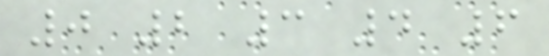0 2 3 4 6
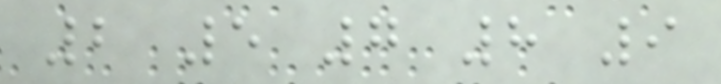2 5 7 8 9
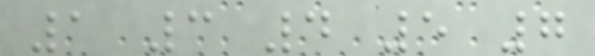1 3 4 5 7
